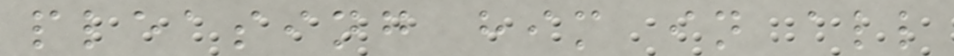pleasing him in all
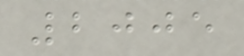2005
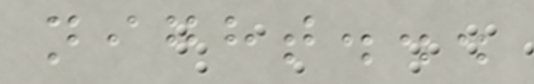night...
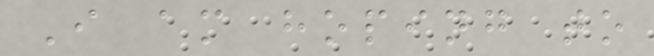I am hoping to
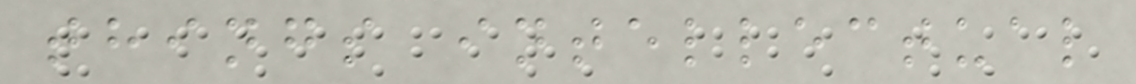things intellectual
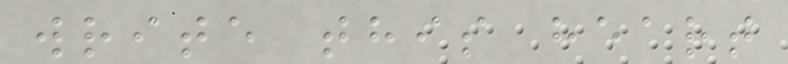write this heart
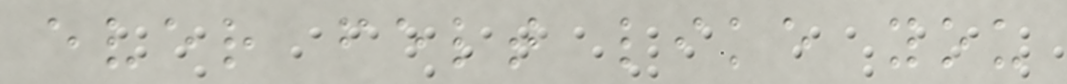ever felt like you
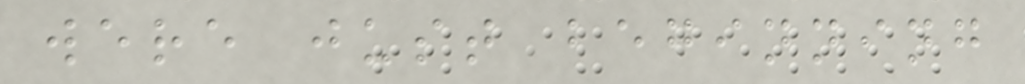were just beginning
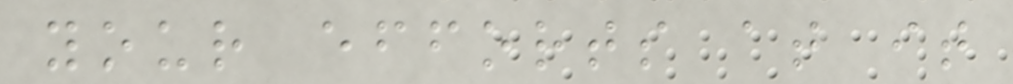your efforts at it
